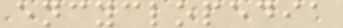encyclopedia
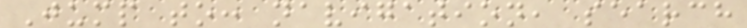Jump to: navigation, search
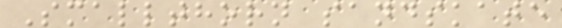Smallthorn sandskate
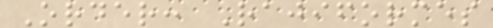Order: Rajiformes
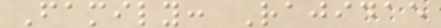Family: Rajidae
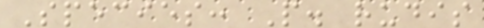Species: P. rudis
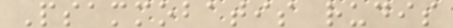Psammobatis rudis
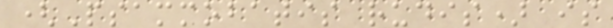(Psammobatis rudis) is
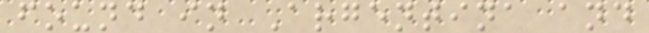found in Argentina and
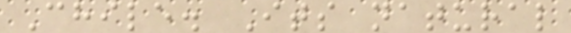Chile. Its natural
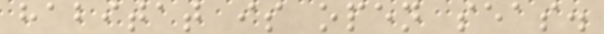habitat is open seas.
